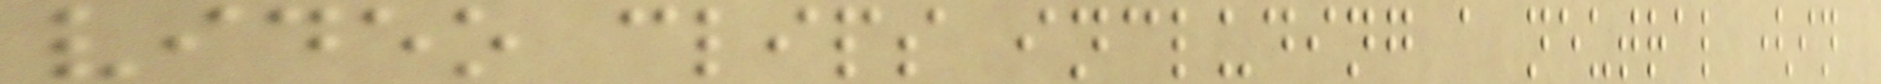video clips including a neutral (in
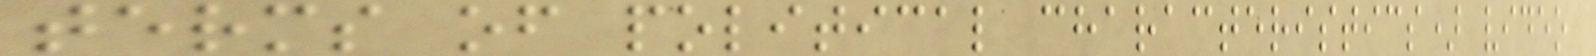terms of political characteristics) video
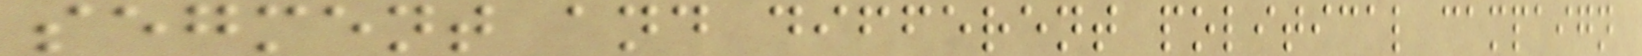segment and different political campaign
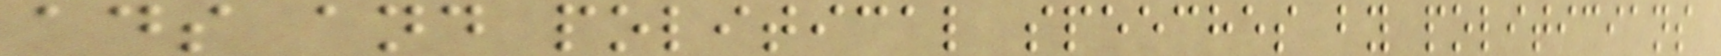ads and political speeches by politicians
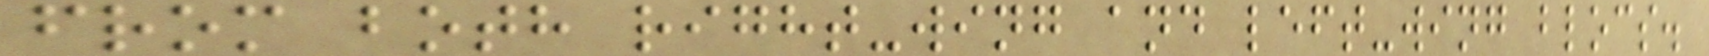from both right-wing and left-wing blocs.
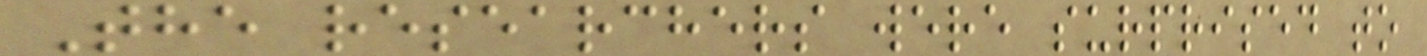The researchers were surprised to
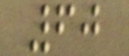60
